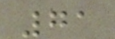71
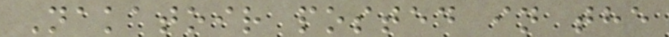Nakatoir posted in the
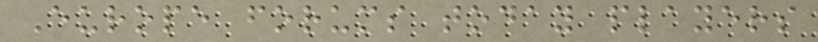Europe forums today players
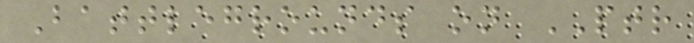Battlegrounds on PTR
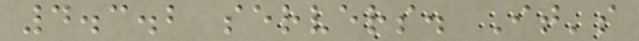4.3.2 servers. It's
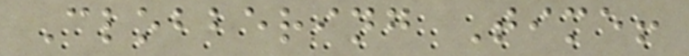Clobbering Time!
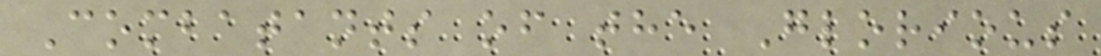Combatants of the Glorious
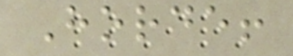Horde!
